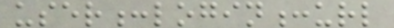user:login:url
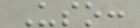Uso:
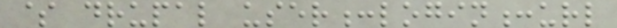$ drupal user:login:url
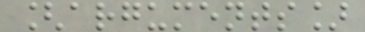[arguments]
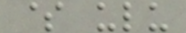$ ulu
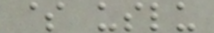$ uslu
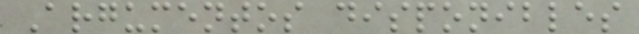Argumentos disponibles
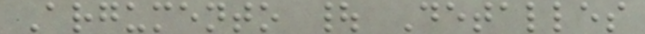Argumento | Detalles
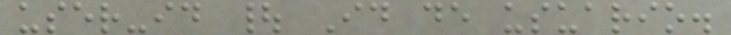user-id | Id de usuario.
